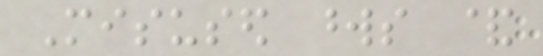Misused words &
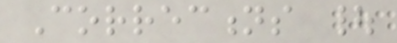Corrections |
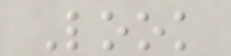Look
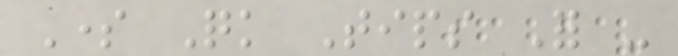Some Quick Tips For -
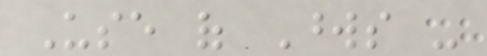Use of Words -
